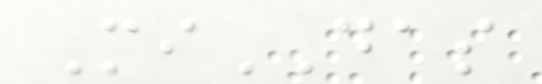MiDAS
